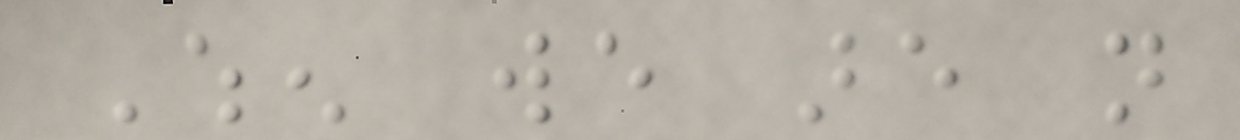When we are not
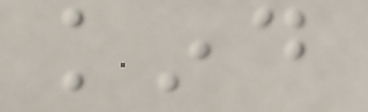kind
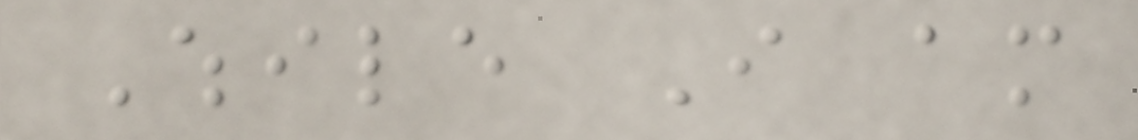While I am
